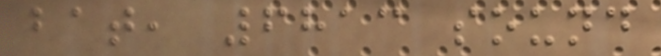bat, 6813 sound
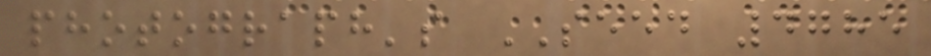photograph's SEED 4785
